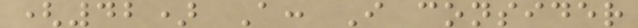(42) A: I consider
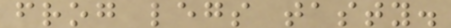frog legs tasty.
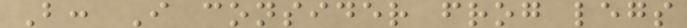B: I consider frog legs
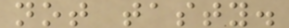not tasty.
